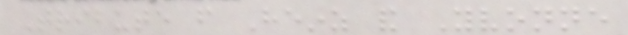Tribute from Heinz and Yvonne
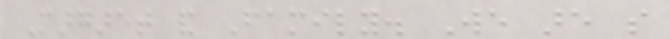Margaret and Family. We are so
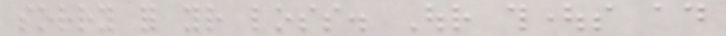sorry for your loss. Our thoughts ad
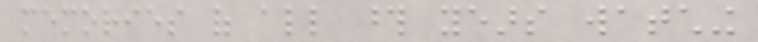memories of all those years watching
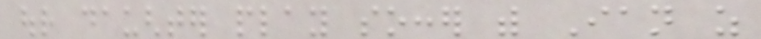our daughter play soccer with Ian as
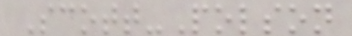Scott-Polson
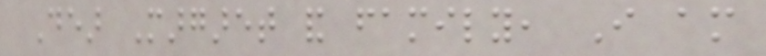Dear Margaret and family, I am
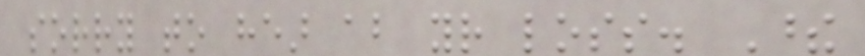sorry to hear about your loss. These
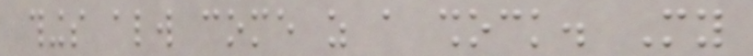things always come as a shock. My
